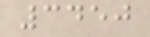3450
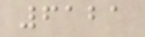6121
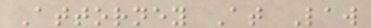Attorney At Law
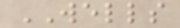WELLS
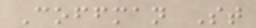Coffman St
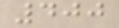400
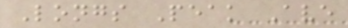Longs Peak Ave
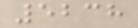5238
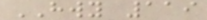HWY 119
